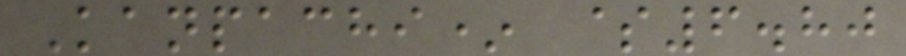Kanpachi* $6.80
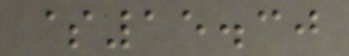$15.30
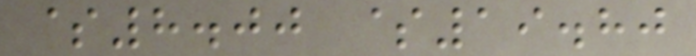$8.00 $19.80
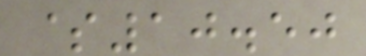$10.50
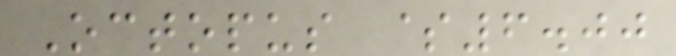Octopus $6.00
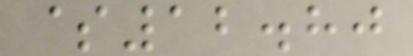$12.80
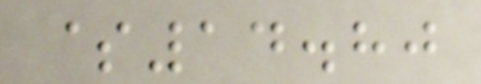$14.80
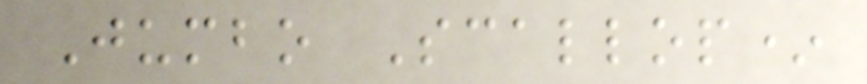Jumbo Scallop*
